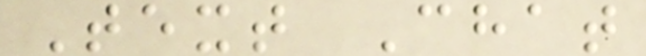Text Chat
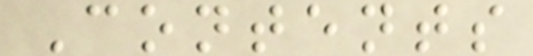Contents
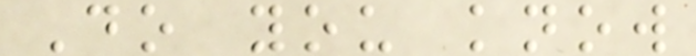Do you know
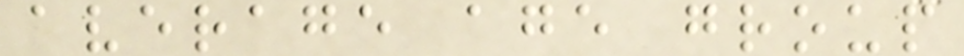average age group
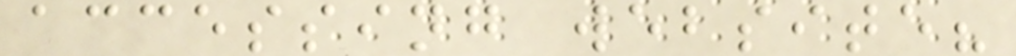accessing website?
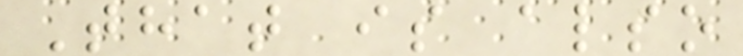That is also
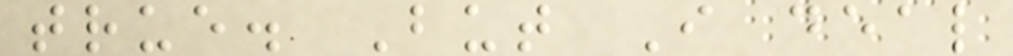true. But I deal
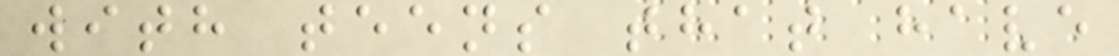with teens that have
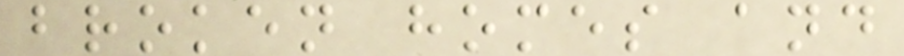broken homes and
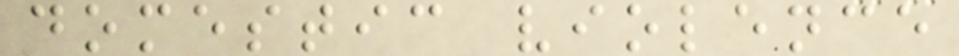domestic violence
